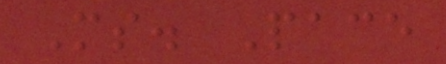Ms. Pace
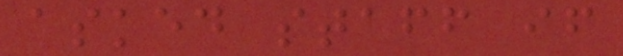asked staff if
